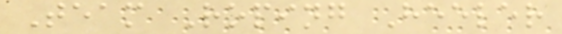Team Roping Heeler
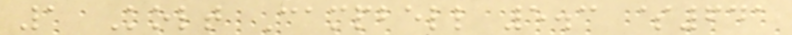1 Kolt Campbell 5.3 $641
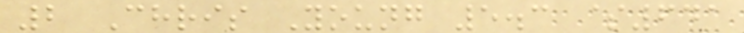2 Chris Young 5.3 $641
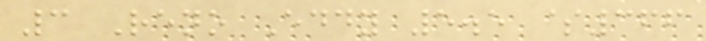3 Reno Eddy 5.5 $366
